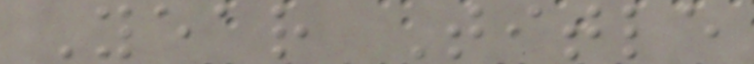Year Title
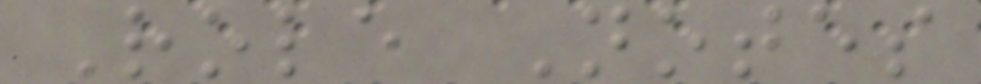Role Notes
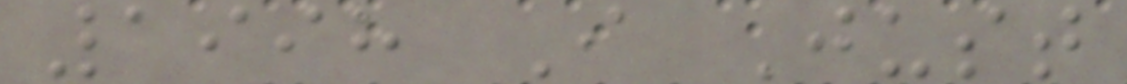1998 I Just
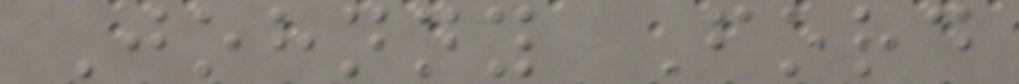Johnny Ford
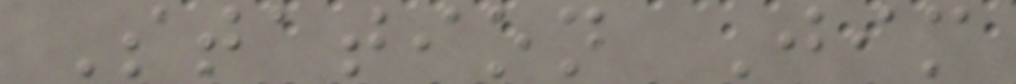Station Jim
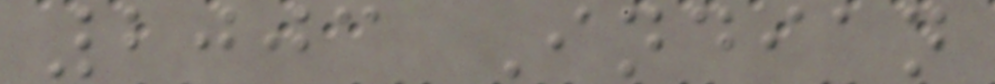2003 Indian
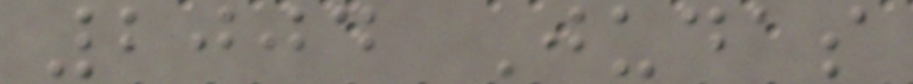2004 Judas
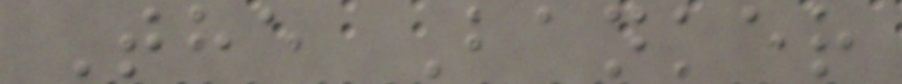The Banker
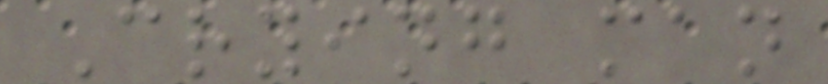Crying man
